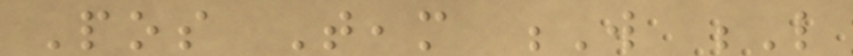Pos Team W L
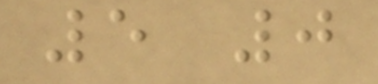5 0
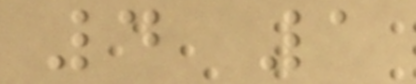4 1
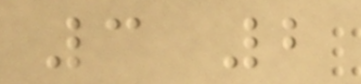3 2
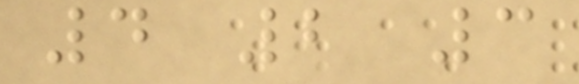4 2 3
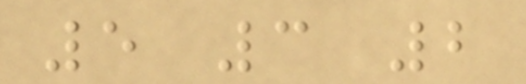5 3 2
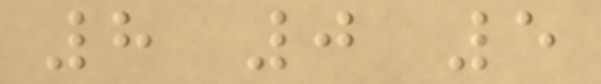8 0 5
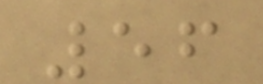56
